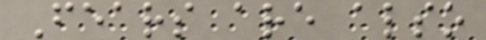Fears are also
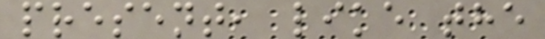present, like the
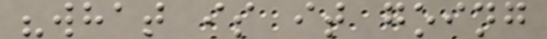"what is it going
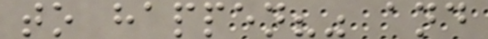to happen?" and
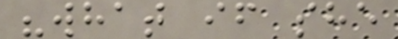"what if she
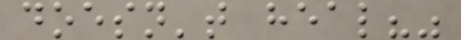doesn't heal?"
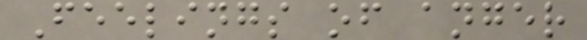Feelings of anger
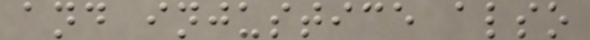and injustice also
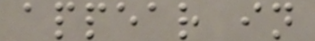appear in
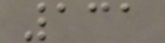131
